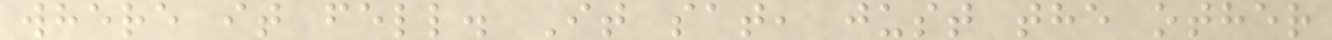where it fell. It sat, just the other
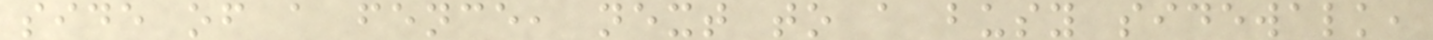side of a fence, next to a busy sidewalk,
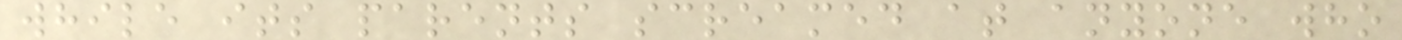while its parents screamed at anyone who
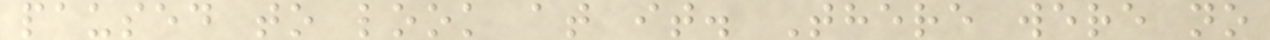paused to look at it. There were no
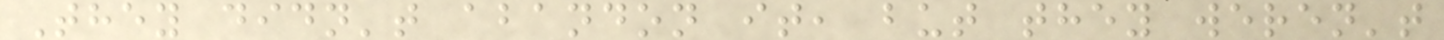They didn't abandon it, but they weren't
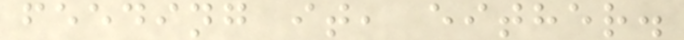feeding it, either.
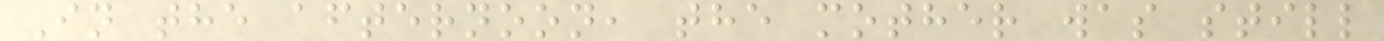In the afternoon, the mother was still
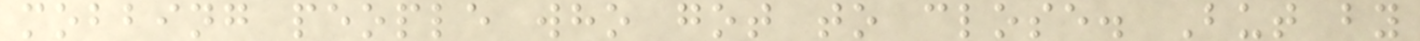mobbing people who got to close. But by
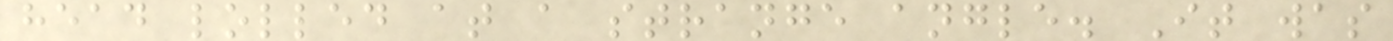head lolled at a strange angle. It was
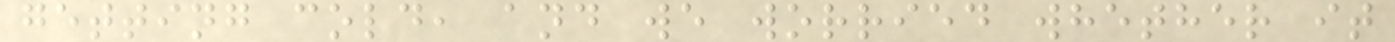getting cold, and we worried whether it
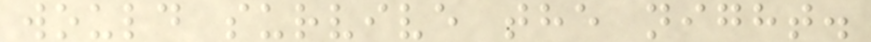would survive the night.
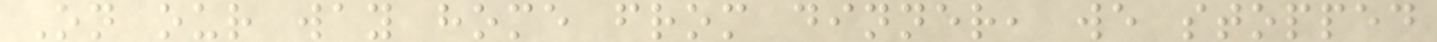On our way home from dinner, we stopped
